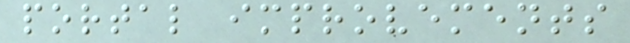portal improvements
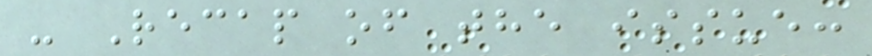- Recap of the issue:
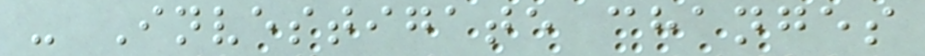- Investigate changes
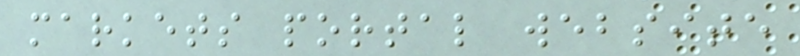markets portal website
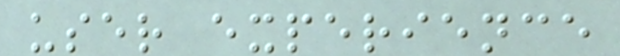user experience
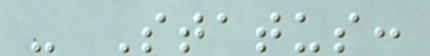- Status:
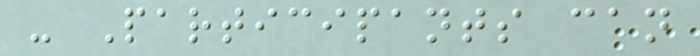- Participants can
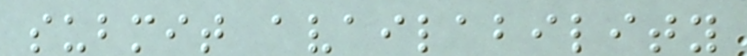submit availability
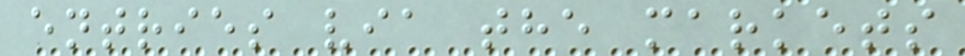entries via the markets
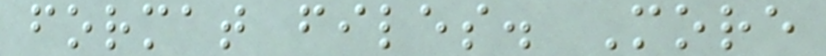format files. More
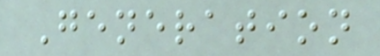Generation
